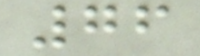76
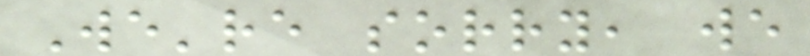We're sorry, we
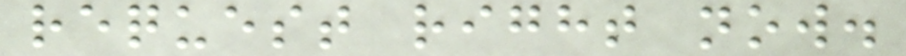request right now.
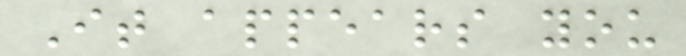It appears you
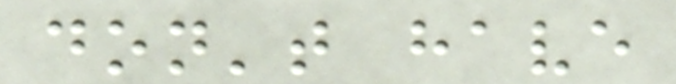don't have
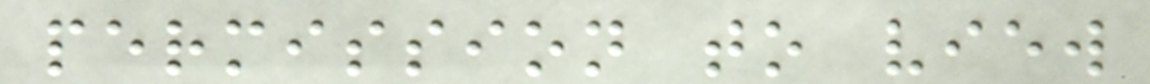permission to view
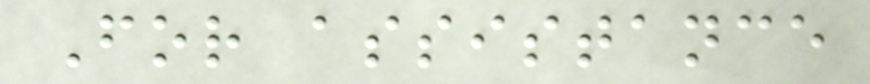For assistance
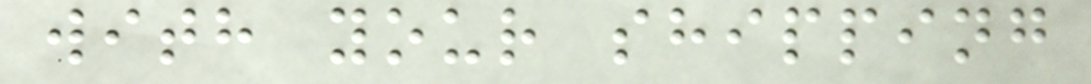with your shipping
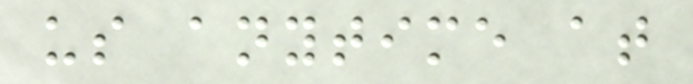us anytime at
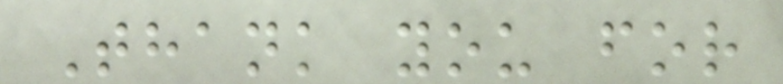Thank you for
